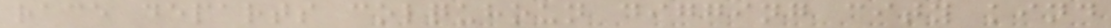race departs colquhoun digging city kind
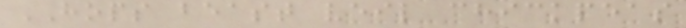HOPS beast veil chickpeas
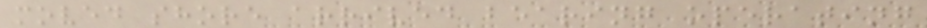moved shore arrived bearing operating
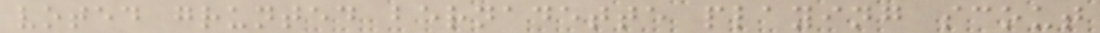voted grunted bernadette playing scout
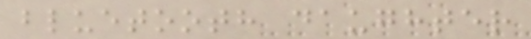bluetooth daughter
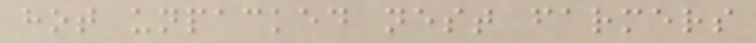hot unpacked nest farmers
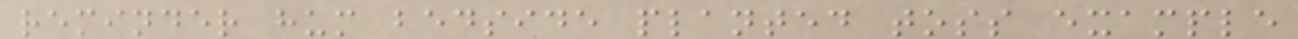reminder hum bedside planted toss example
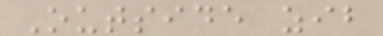Outside zib
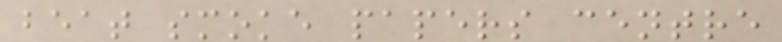beat smoke papers centre
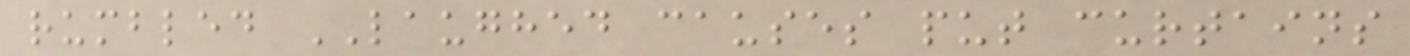rumbled LAUGHED causes put curtains
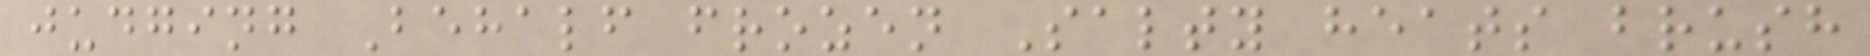judging Behalf frozen Salty heats brush
